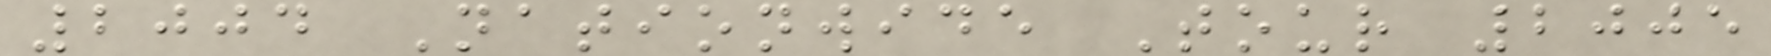2004 Nationwide Tour 2005
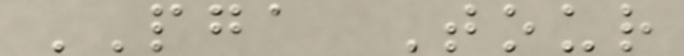PGA Tour
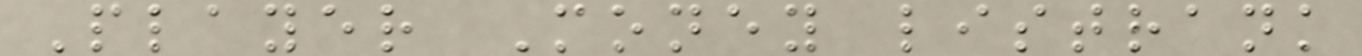Player Money listrank
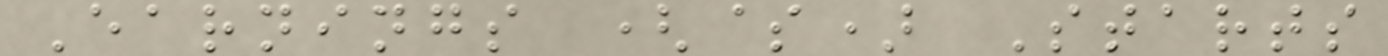Earnings ($) Starts
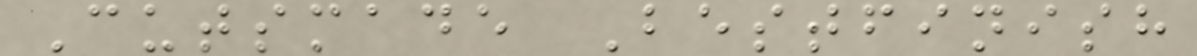Cutsmade Bestfinish
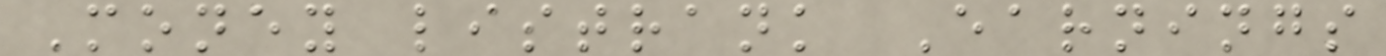Money listrank Earnings
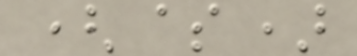($)
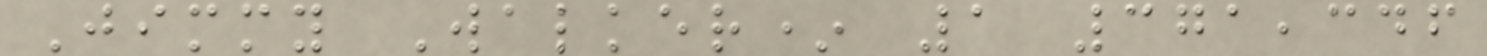Jimmy Walker* 1 371,346
